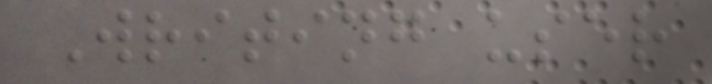Writing user
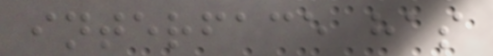interface has
